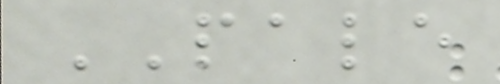PALE
